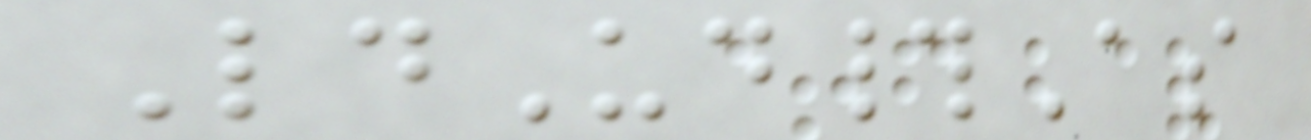LdUd#As
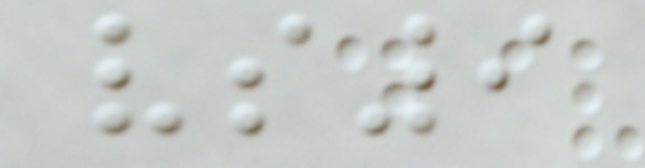vs9
